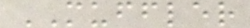MUFFLER
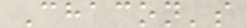Chacon's
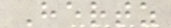Hertz
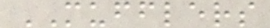MUFFLERS
